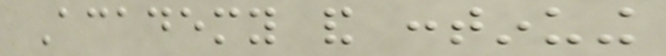Academy and continuing
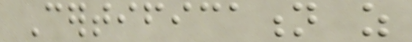Certification as
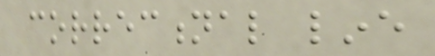correctional line
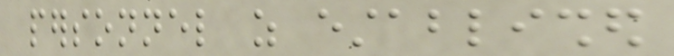personnel as established
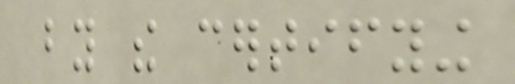by the certifying
